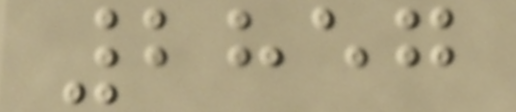2857
